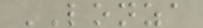LONZA
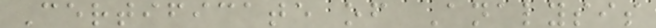Certificate of Analysis
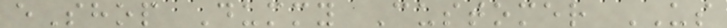eShop Dummy Customer US
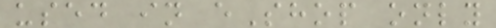used in eShop only
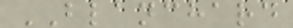BLANCHARD
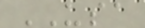USA
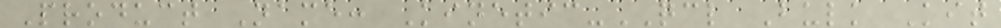Product Name: Kinetic-QCL Bulk Kit
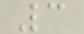3
